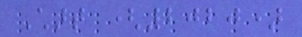Chart (2020)
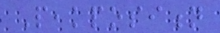Peakposition
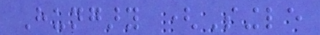Hungary (Single
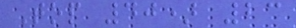Top 40) 23
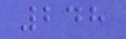248
